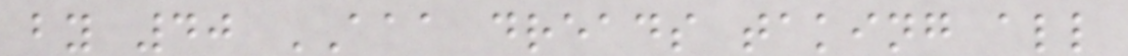by 40 AAA dreads taking all
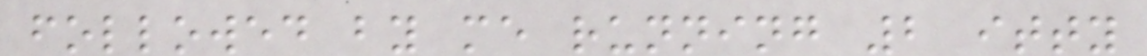followed by me running 2 itty
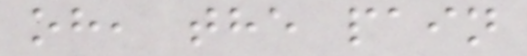oh, the pain
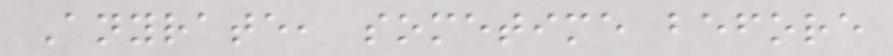Anyrate, sometime before
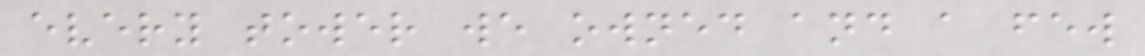every tower we owned and a few
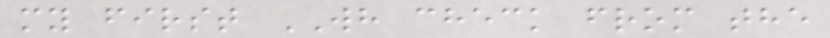my first WH check from the
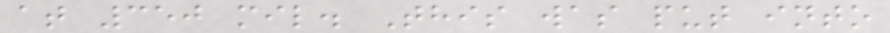at 350 mil. This was put into
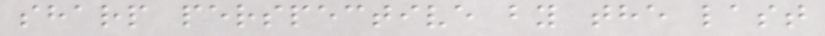sharp perspective by the last
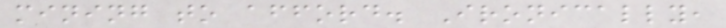mining to afford. Ironically,
